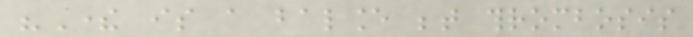"There is a balance between thrombosis
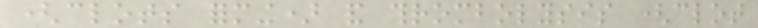(clots forming) and thrombolysis (clot
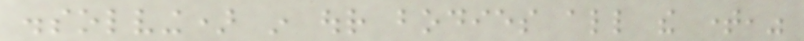dissolving) in our bodies all the time,"
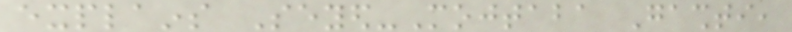explains Seyed-Mojtaba Gashti,
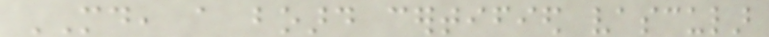MD, a board certified vascular
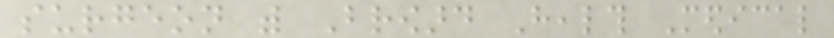surgeon with Broward Health Medical
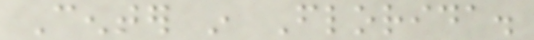Center in Florida.
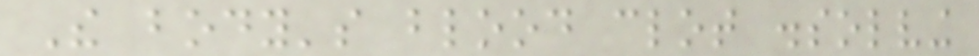The body's blood clot dissolving
